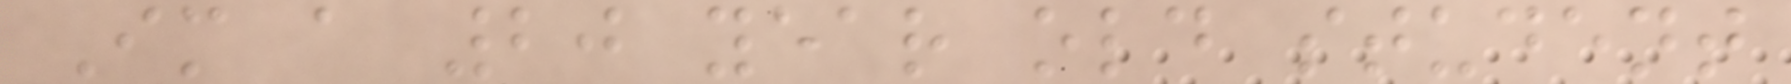Im a 20 year old student
